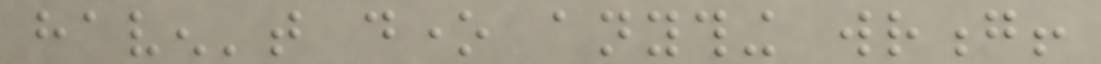haven't done anything wrong!
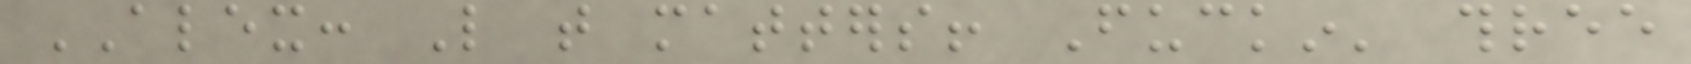ALEX: Like that matters! Fuckin' three
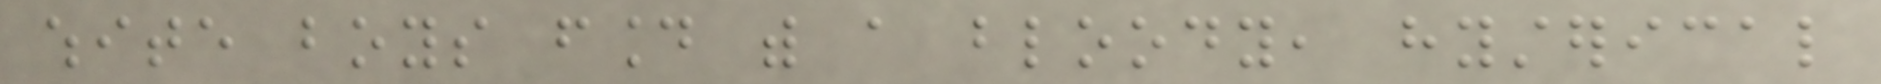white boys found with a bloody, hysterical
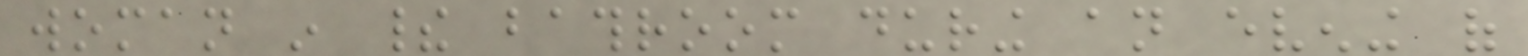woman in their bathroom during an evening of
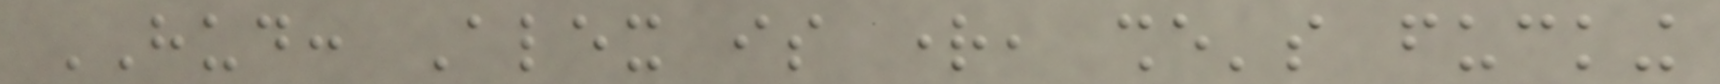HUD: Alex is right, she's fucking
